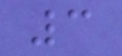3
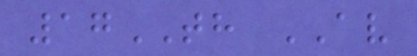17TH AV
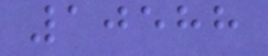10588
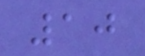10
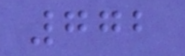772
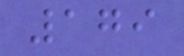179
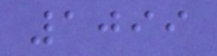1099
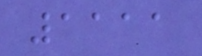1111
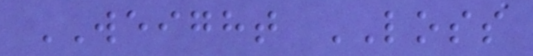WEIGHT LOSS
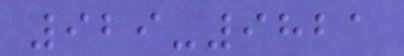929-9821
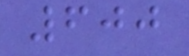600
